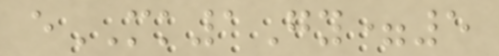eMK1Gy=5
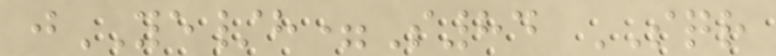jYE/h=S84 SQR
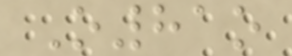O81o
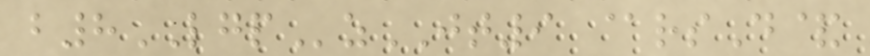b8LGPzJT9 @rsD&
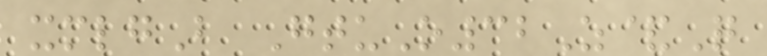xmlgB GtuO32Z&Q
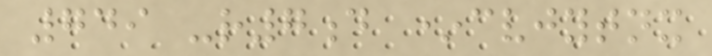749 -r7d *cvjytnx
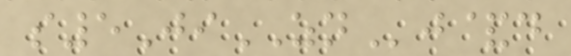s5JiZNj&d
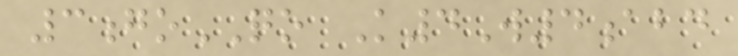3goQO K4W4abd
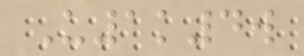U1k4w
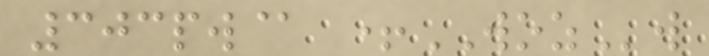303pw@ +WOZw
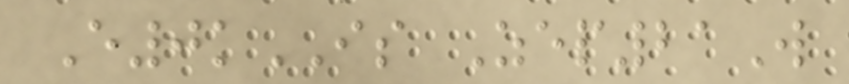E0kIS Zep21W
